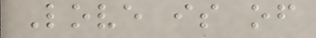Love is of
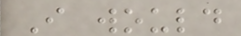I would
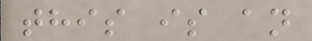this is an
